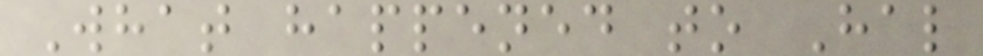What happened to Hal
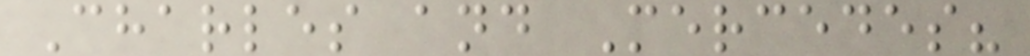Charles and Mercedes?
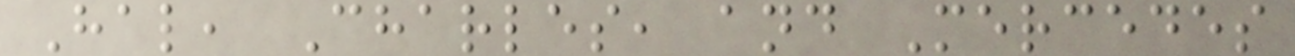Hal, Charles, and Mercedes
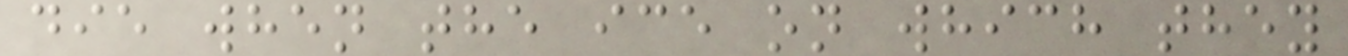die when the ice on which they
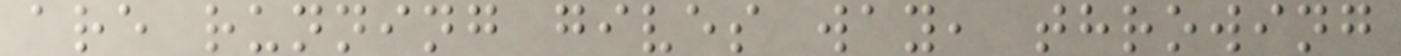are running gives way, throwing
